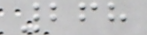268
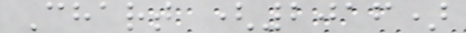Chart (2016)
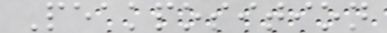Peakposition
